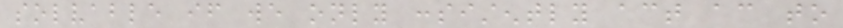solvable if we only consistently act according to
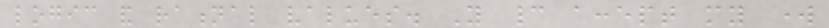logic and rational values. You cannot accept my work
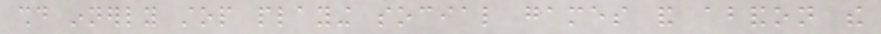should innerly stop playing social games and abandon the
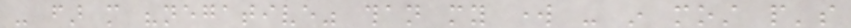- far more "negative" than my work - in most people's
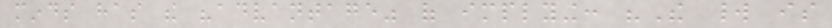minds has the "advantage" of implying: "The world is
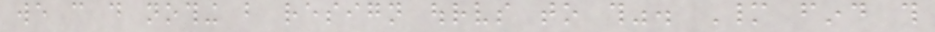we can do nothing but resign ourselves to this". Many find this
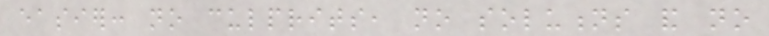easier: no culprits, no solutions and no
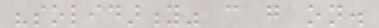"solidarity" can go on.
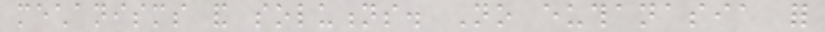mechanisms and solutions. No euthanasia for
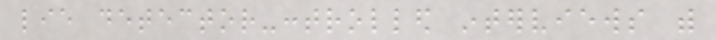lie detector-controlled interviews with
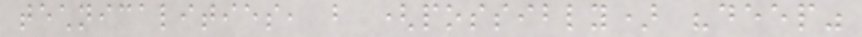technicalities, but (possibly) "deep"
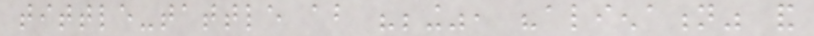tittle-tattle about "being", "alienation" and
